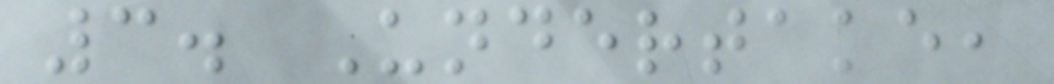3. Undertake,
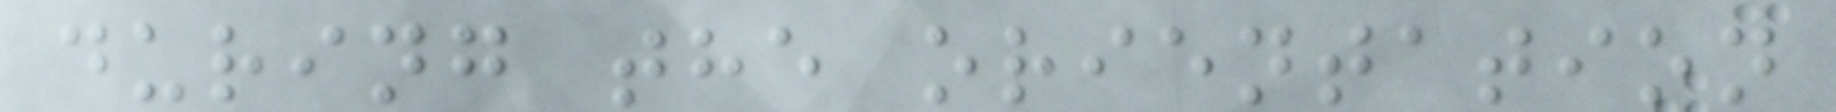during the orientation
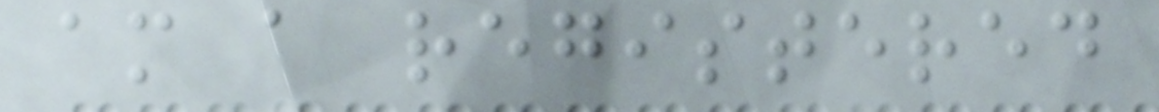am a registered
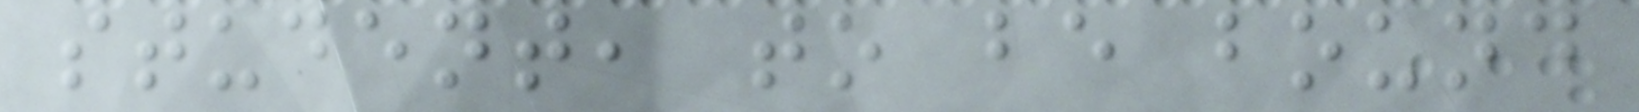student, to be bound
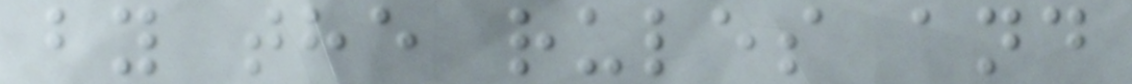by the rules and
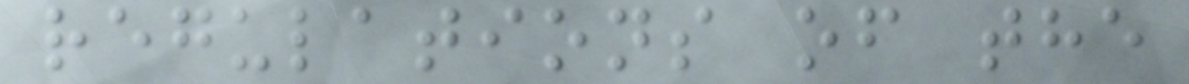regulations of the
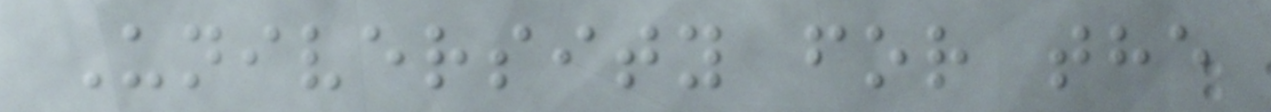University for the
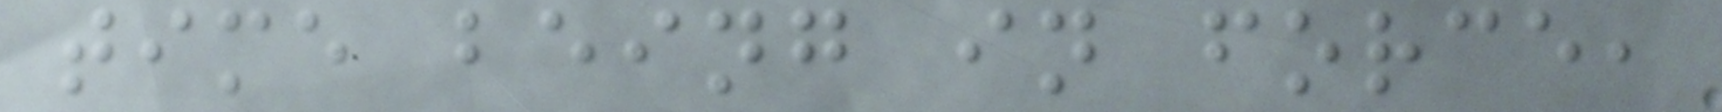time being in force,
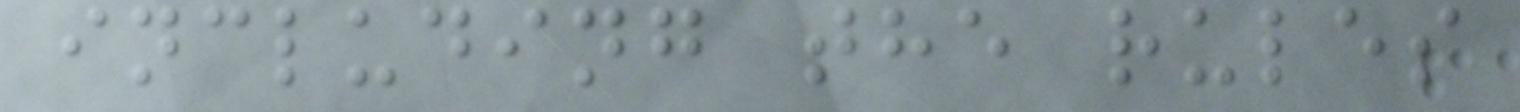including the rules
